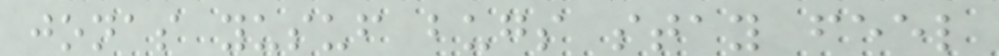jonas yusuf bugs stay feel
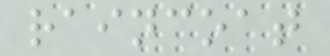raincoat
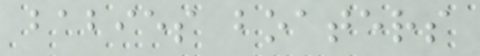babies boaters
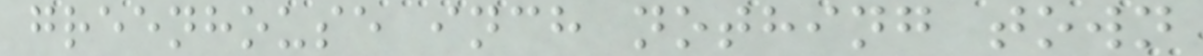greenhouse inch nothing town
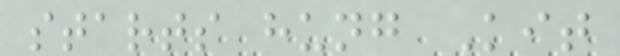starts hung Kit
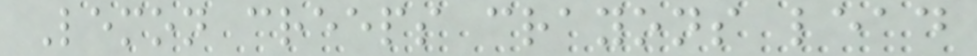Lemon creeps crayons lead
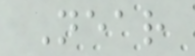Near
